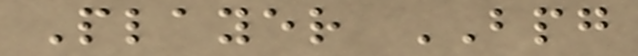Player BPG
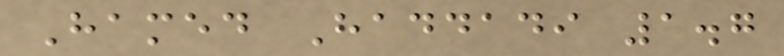Hamed Haddadi 1.7
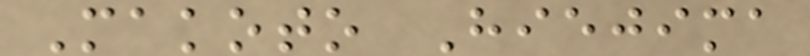Makoto Hiejima
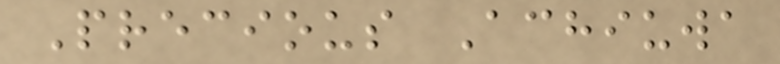Precious Achiuwa
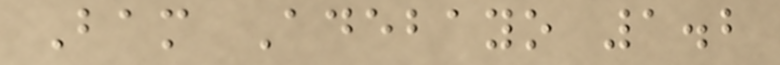Bam Adebayo 1.2
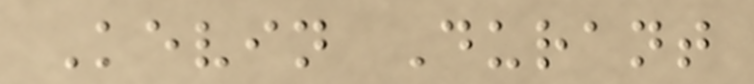Kevin Durant
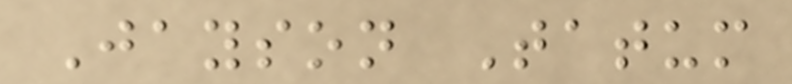Jayson Tatum
